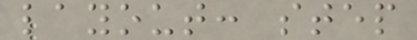layout: step
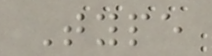Type
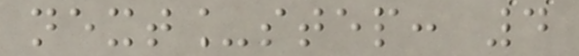next_step: 4
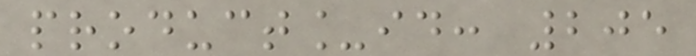product_id: 205
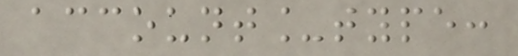account_type:
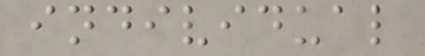individual
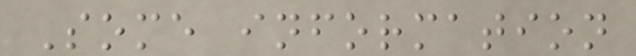Some information
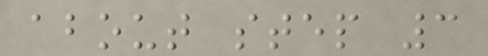about step 3
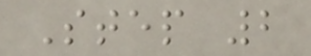Step 2
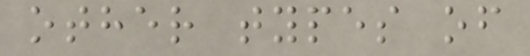other types of
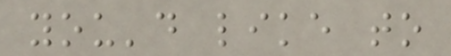you'd like to
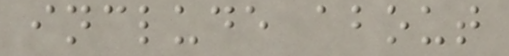include about
